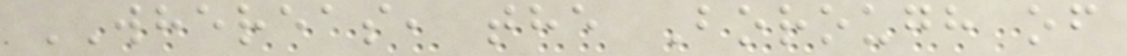WHEREAS, the Borough of
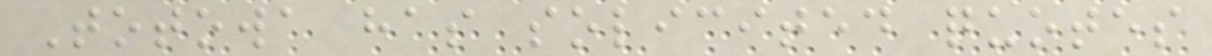Totowa has solicited quotes
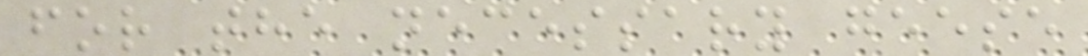for the necessary geese
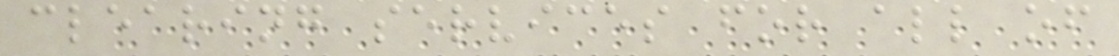clearing services for all of
